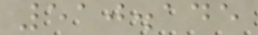510.145
